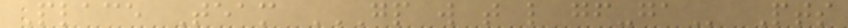Place Team GP W T L GF-GA Pts
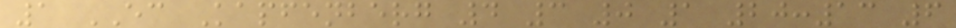1 EC Kapfenberg 4 3 0 1 20:13 6
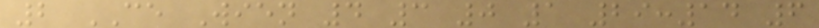2 CE Wien 4 3 0 1 29:14 6
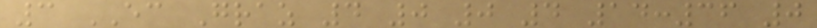3 EC Graz 4 0 0 4 14:36 0
